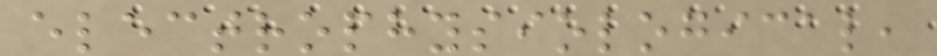electrophysiological,
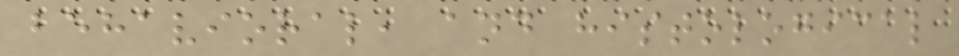behavioral, and histological
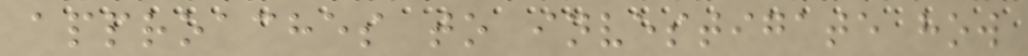approaches to investigate how
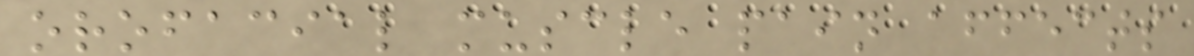orofacial muscle pain affects
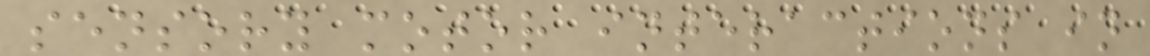sensory motor interactions in
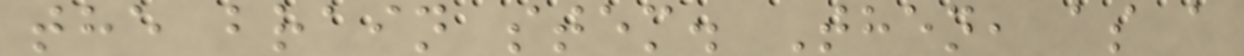the brain stem. Then, as a
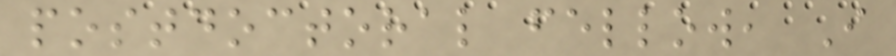postdoctoral fellow, I
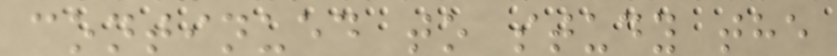continued to study the
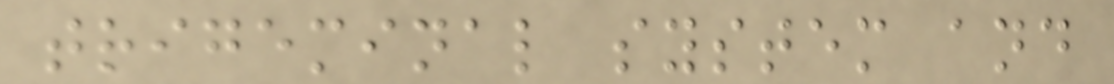trigeminal system and
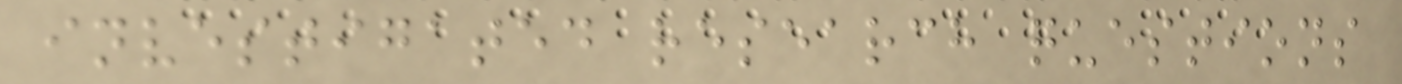investigated research questions
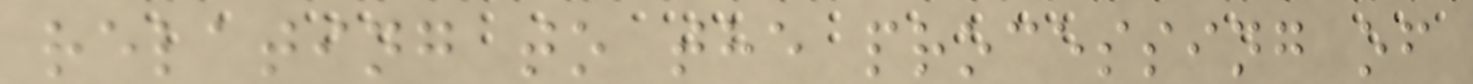relating to the processing of
